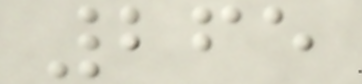265
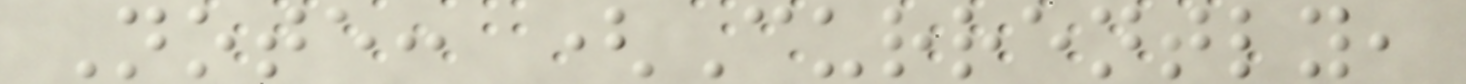Note: (Currently,
